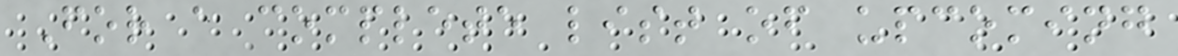For a complete list of upcoming
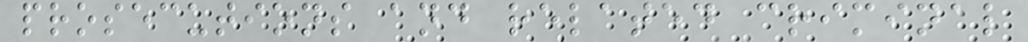prosecutions and related criminal
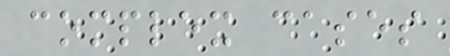complex cases
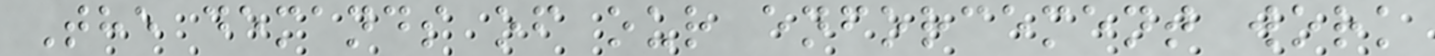The demands of our enforcement work
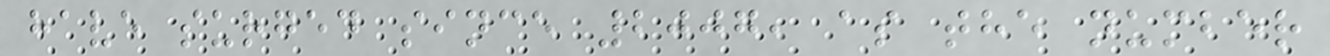have surged since 2007, as the number
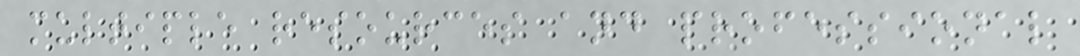multiple resources and professional
